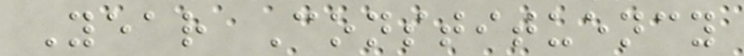Year Constituency
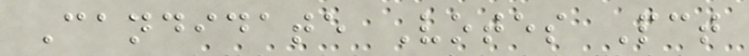Candidate Votes Pct
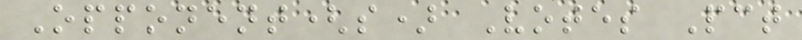Opponent(s) Votes Pct
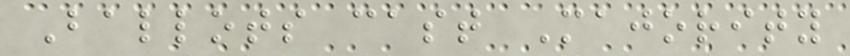Ballots cast Majority
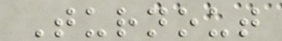Turnout
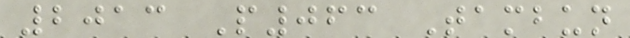2013 P063 Tambun
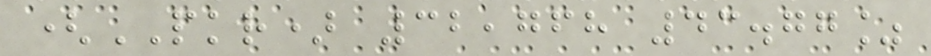(PKR) 32,768 43.77%
